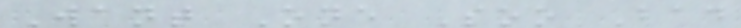Want One Soo Bad
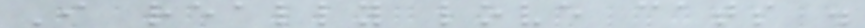I really love cats .
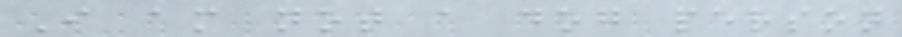I am not a dog person
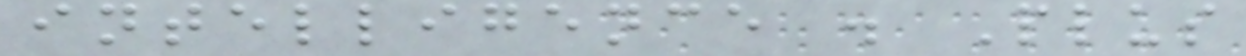intelligence . Plus
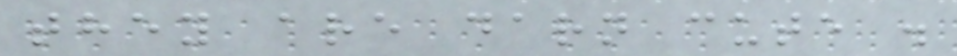they are darn cute .
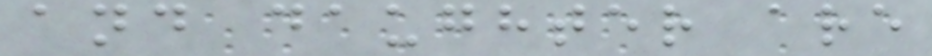and daughter are
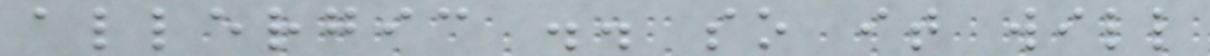allergic .. so it will
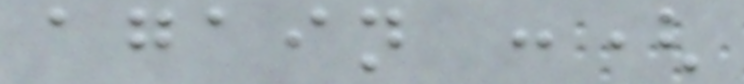again :(
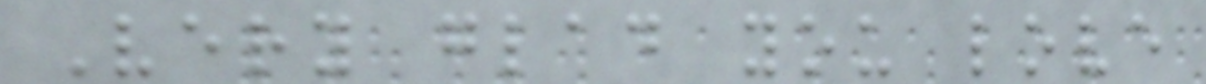Very glad you love
